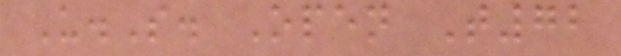U.S. Open T72
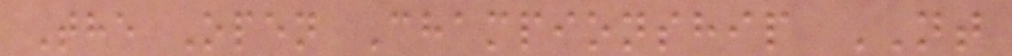The Open Championship NT
